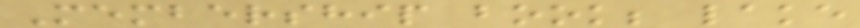Membership book; lake
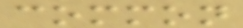common
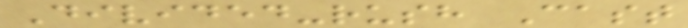Divided-rush Cast
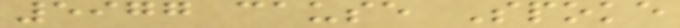5977 cause Spoke
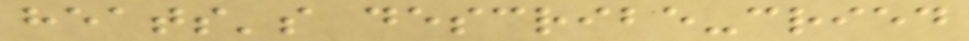heats's describe-cried
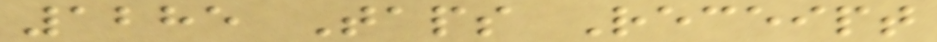1285 Taps Receipt
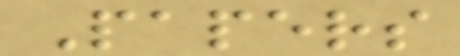Papers
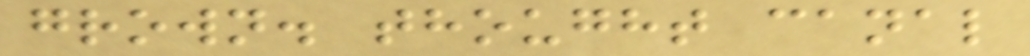grown. thought canal
